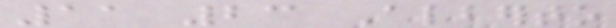11 23 Alberto
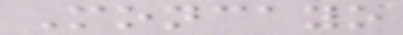Moncayo
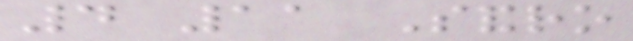4 11 Sandro
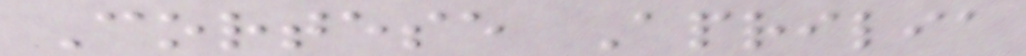Cortese Aprilia
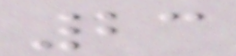23
